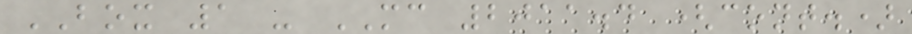BOX 1 - MC 2011.4 (cont.)
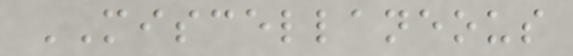MISCELLANEOUS
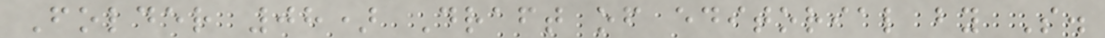Folder 08) Draft of editorial by S.
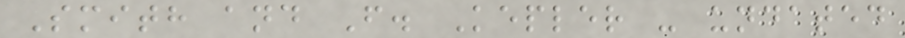Smith and F. Kepler - undated
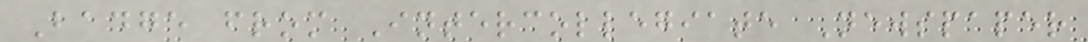Badge from Intercollegiate Newspaper
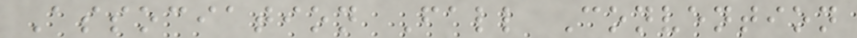Association Fall Convention
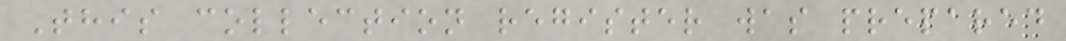This collection register was prepared
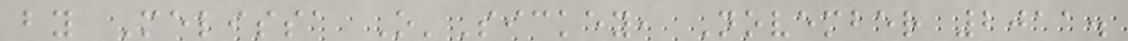by Melissa O'Sickey, November 2011.
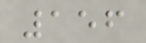156
